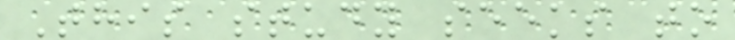This study seeks to
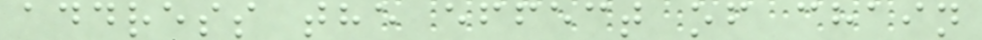address the effect of chain
